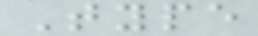Type
